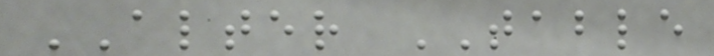ALTER TABLE
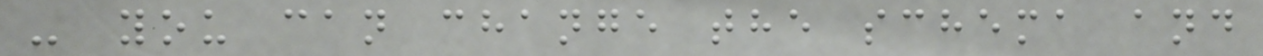- you can change the schema and
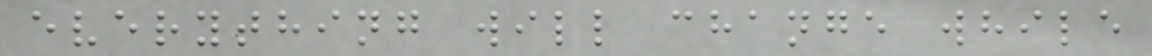everything will change while
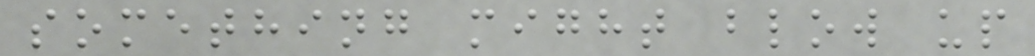something might blow up
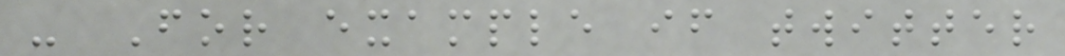- For example if twitter
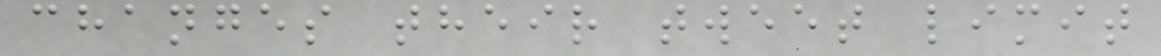changes their tweet limit
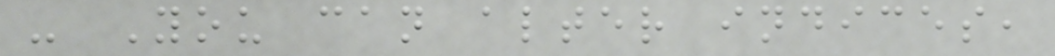- You can alter indices,
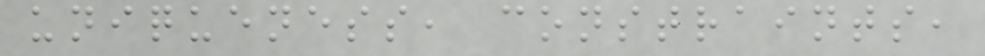uniqueness, constraints,
